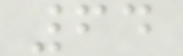64
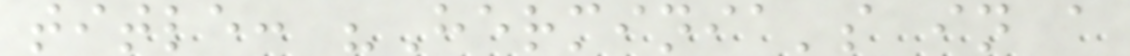title: "Herminia's in a
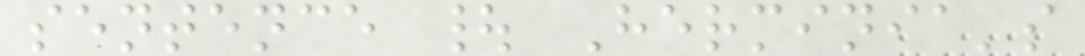sentence | Herminia's
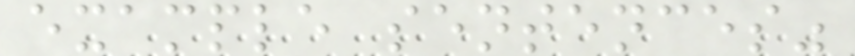example sentences"
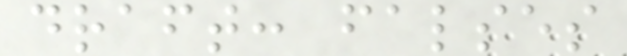draft: falses
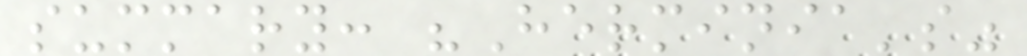summary: "Herminia's"
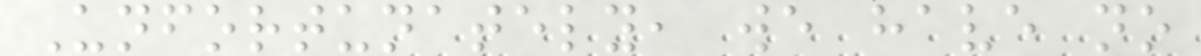Unfortunately, we have no
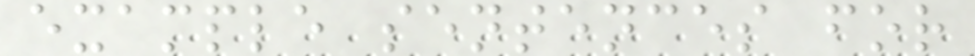example sentences for
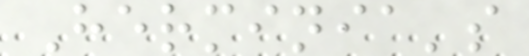Herminia's
